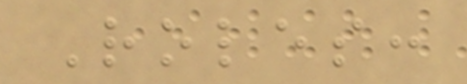Roles:
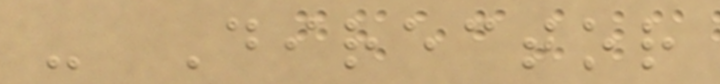- Director
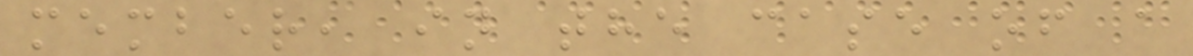member, in the case of a
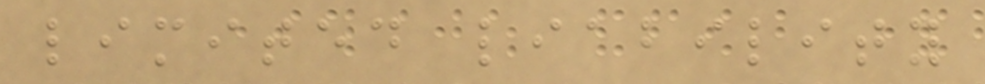limited liability
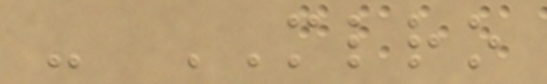- MLRO
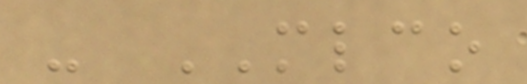- MLCO
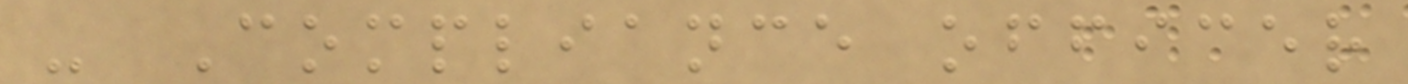- Compliance officer
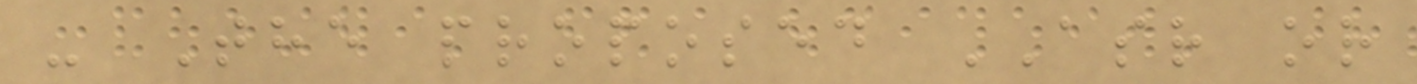- The proposed ASR or
